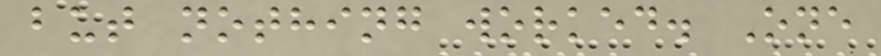but nothing worked. One
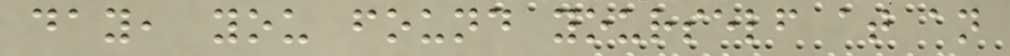day, you found yourself at an
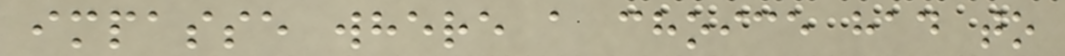impasse where a choice had to
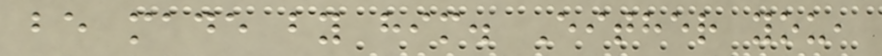be made by him. Either you,
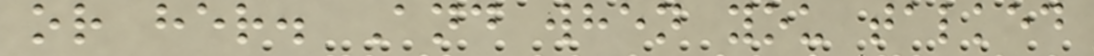or her. And when you talked
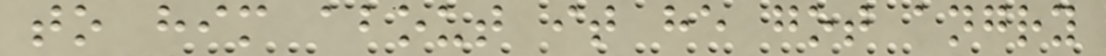to him about it he got angry
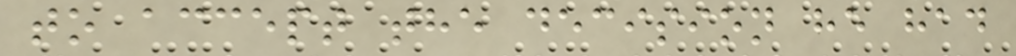to accept the decision he had
